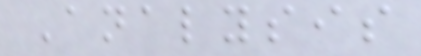Analysis
